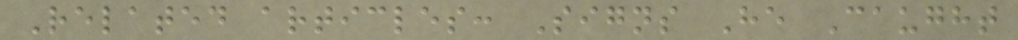Related articles: Signs He Caught
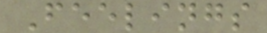Feelings
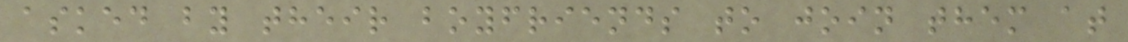asked by their boyfriends to join them at
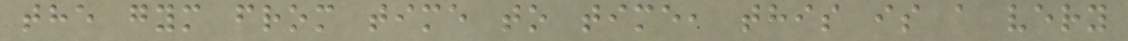the gym from time to time, this is a very
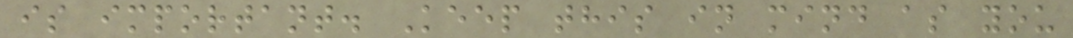is important. Keep this in mind as you
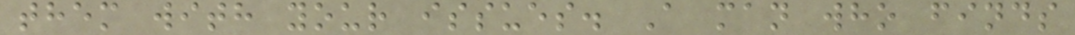them with your issues. A man who finds
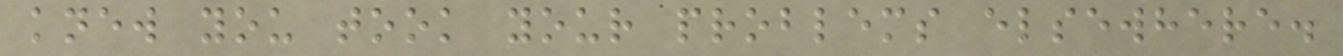knew you took your problems elsewhere.
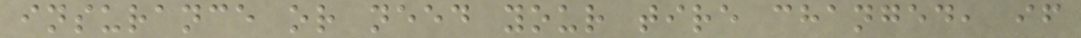insurance or need your tire changed, if
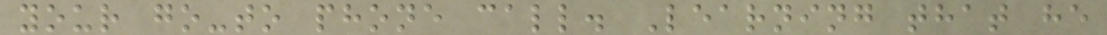your go-to phone call. Learning that he
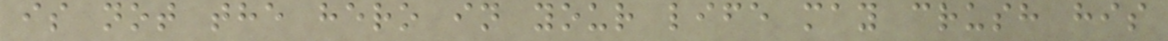is not the hero in your life may crush his
